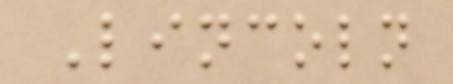Lincoln
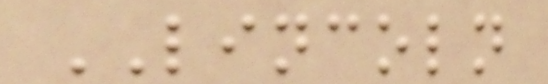LINCOLN
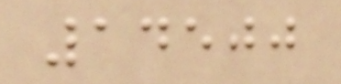14500
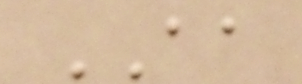AA
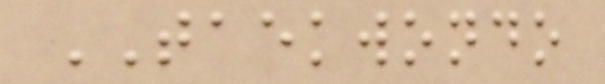TAEKWONDO
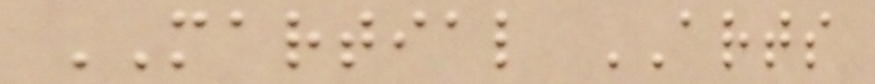MARTIAL ARTS
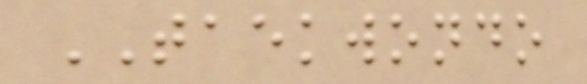TAEKWONDO
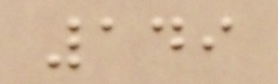149
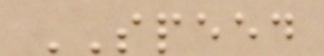SPEED
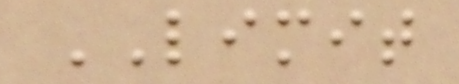LIMIT
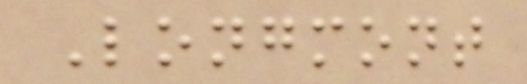Longmont
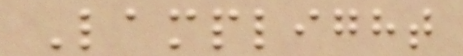Lamplight
